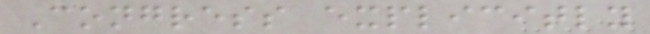Congress explicitly
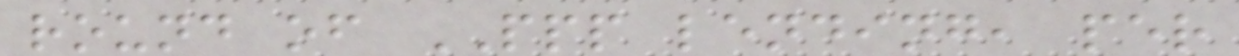round of PPP lending, per
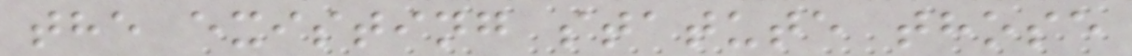the existing statute those
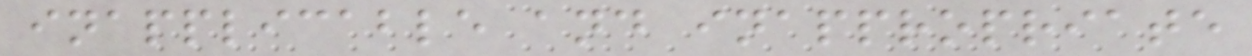inapplicable and inappropriate
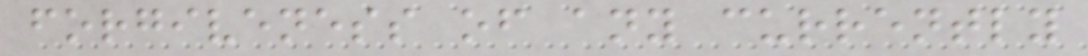forgiveness of any currently
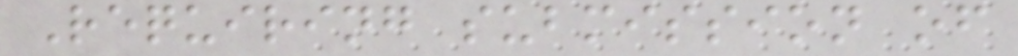Requiring submission of
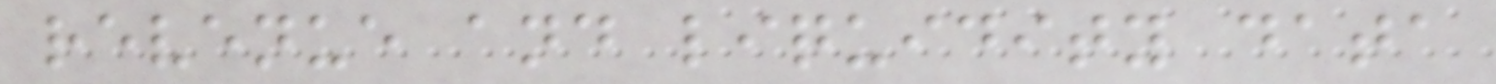revenue and liquidity data
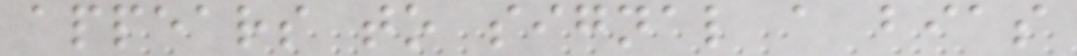appears to signal a bias
